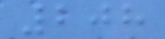208
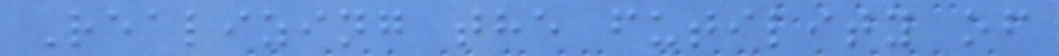Realizing the futility of
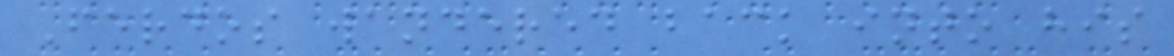Ferdos wandered back into his
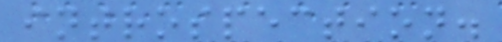introspection.
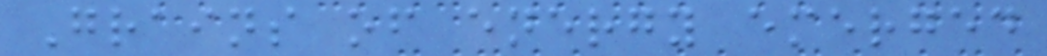Grains of energy emerged
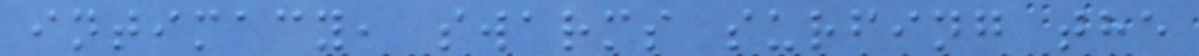intimacy, swarms surfing the
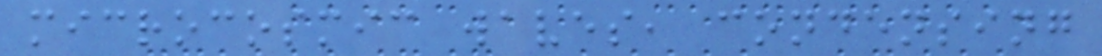microcosmic waves, condensing
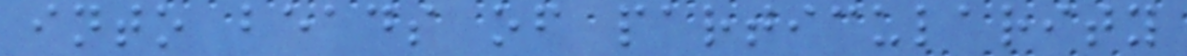into beads of particularity
